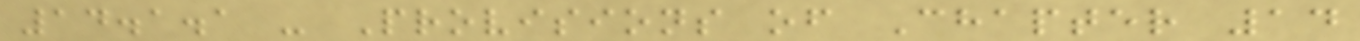14.1.1 - Provisions of Chapter 14
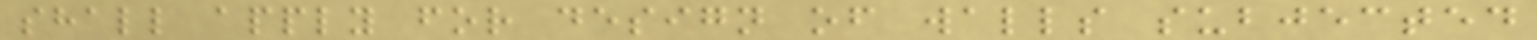shall apply for design of walls subjected
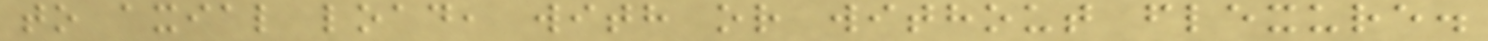to axial load, with or without flexure.
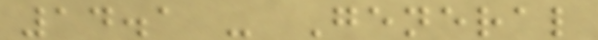14.1 - General
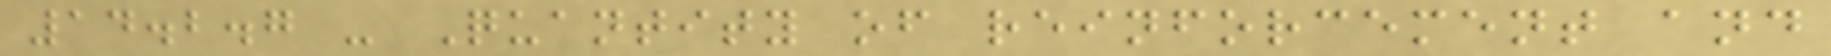14.2.7 - Quantity of reinforcement and
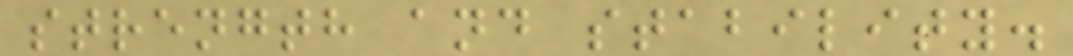strength and stability.
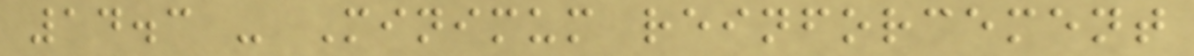14.3 - Minimum reinforcement
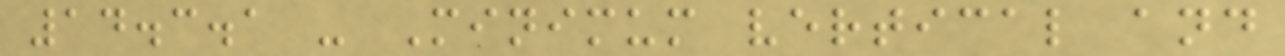14.3.1 - Minimum vertical and
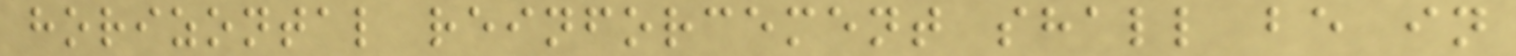horizontal reinforcement shall be in
